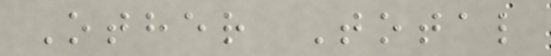Other Total
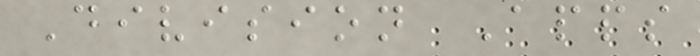Division Apps
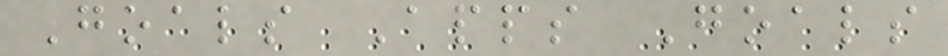Goals Apps Goals
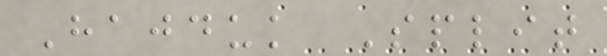Hajduk Split
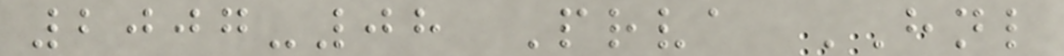2007-08 Prva HNL
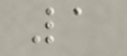1
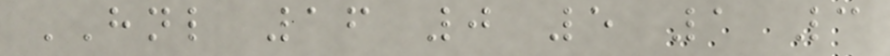HNL 16 0 5 1 3
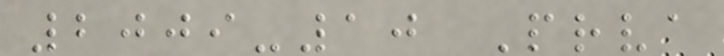2009-10 Prva
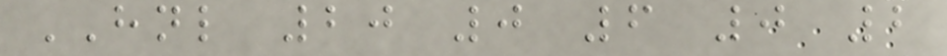HNL 20 0 6 0 2
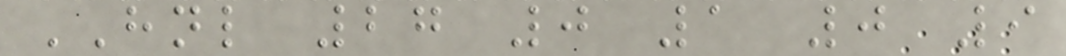HNL 27 0 1 0 9
